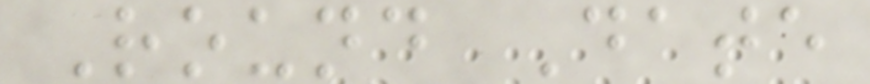Round Date
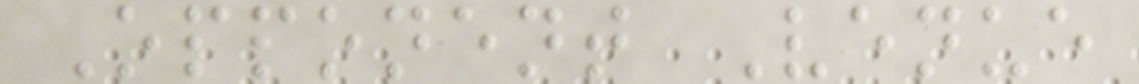Opponent Venue
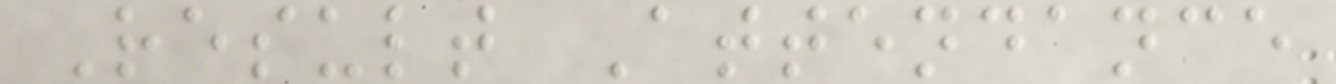Result Attendance
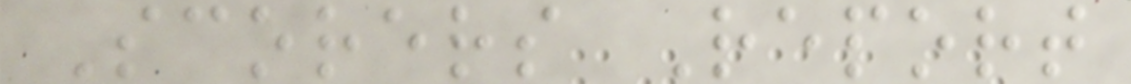Scorers Report
